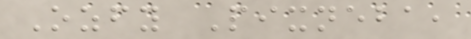Ozfy Pixneba,
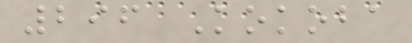296 Kokoba
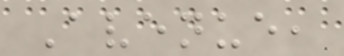Avenue,
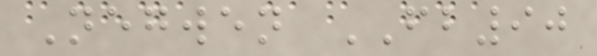Negwen FB90
